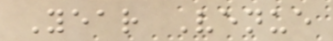Year Venue
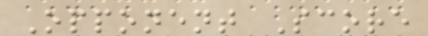Opponent Score
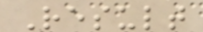Result
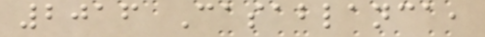2016 Casablanca,
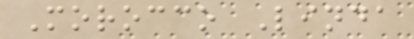Morocco Linda
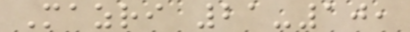Mazri 21-10,
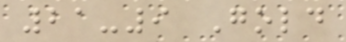21-9 Gold
